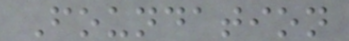Foundation
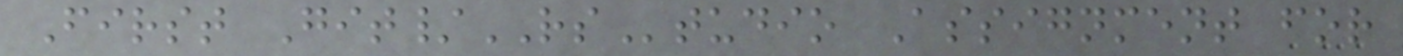First Git/RStudio Assignment for
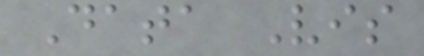Data Vis
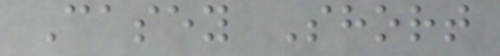Casey Short
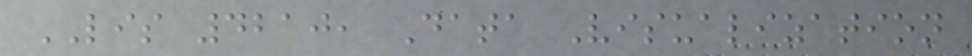LIS 4210, Data Visualization
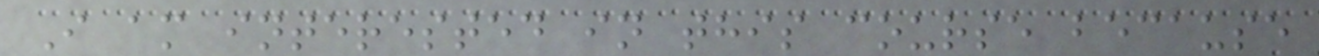I am interested in this course because
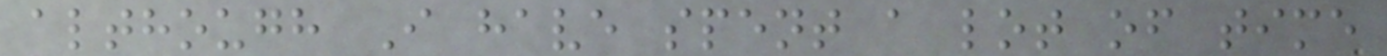although I have spent a lot of time
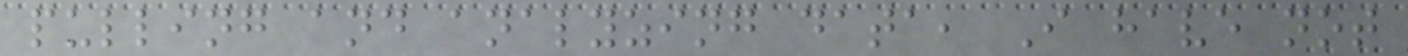pulling and analyzing data, I have not
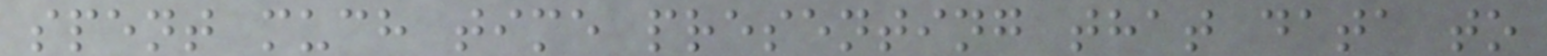spent much time presenting that data to
